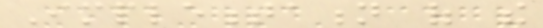Implementation of the
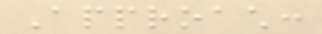Approach:
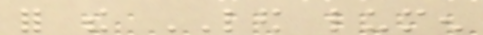for the LED lumen
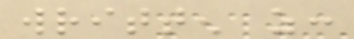written as:
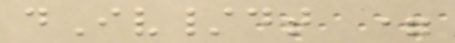dIv/dt =
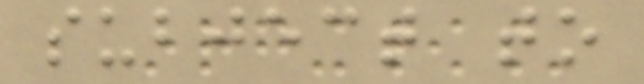subject to
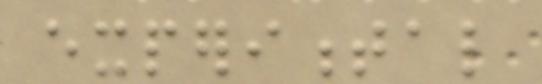experimental
